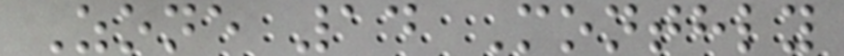Zone 14 Monthly
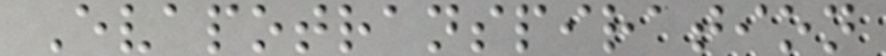Evapotranspiration
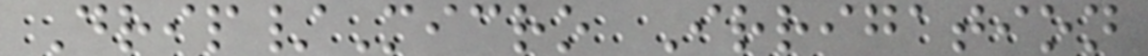Drip/Micro Irrigation
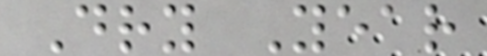Dry Year
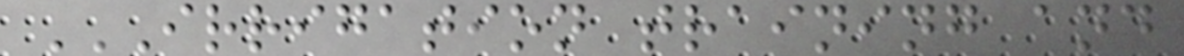IRRIGATION TRAINING AND
